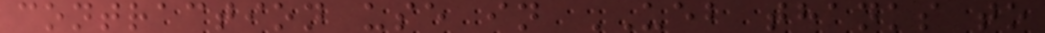contraction use in UEB thanks to
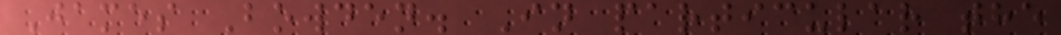James Bowden. In particular the
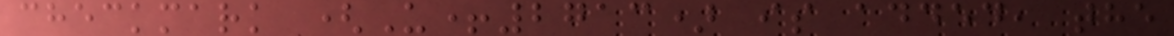checkmark (U+2713) is added, the
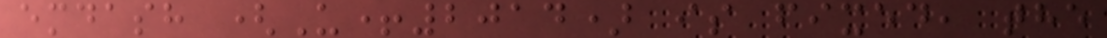emdash (U+2014) is fixed, the
